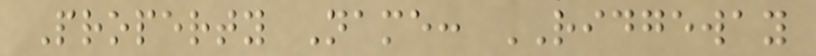Property Name: RIDGEWAY
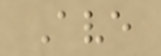Ave
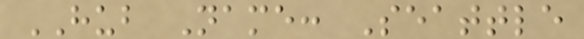HUB Name: Seattle
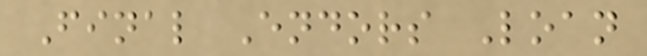Final Endors Loan
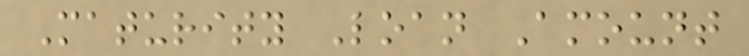Maturity Loan Amount
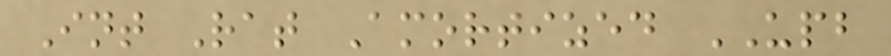Int Rat Amortized UPB
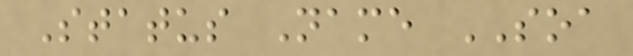Status Name SOA
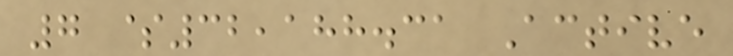7 $32,188.31 Active
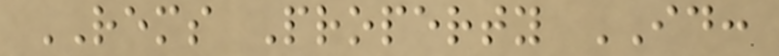REMS Property ID:
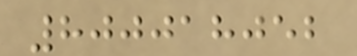800018052
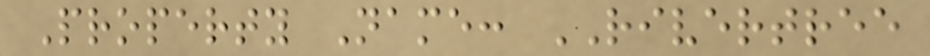Property Name: RIVERTREE
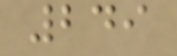249
